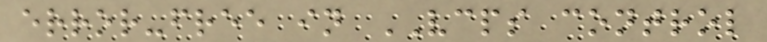error-free in VCPS control
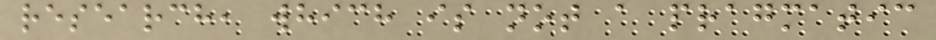research, which is not a pragmatic
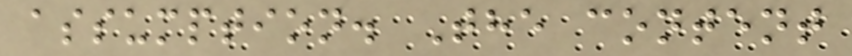assumption. The content
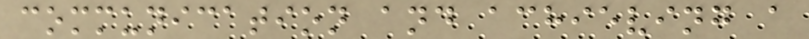communication and achieving a
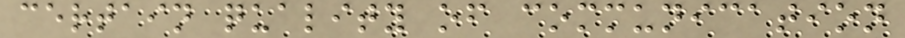certain quality of communication
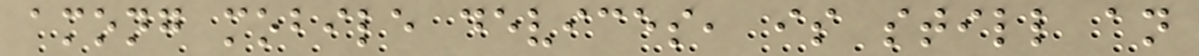among mobile devices, is still an
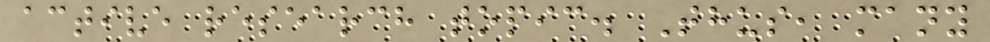active research topic. Thus, many
